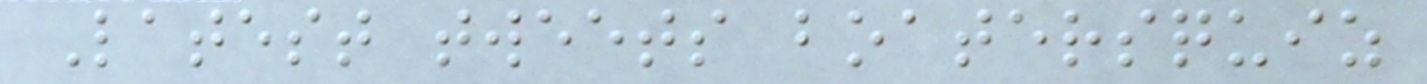Latest tweets boatersquiz
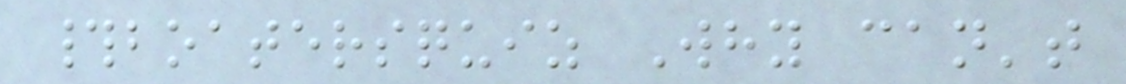#boatersquiz Why can't
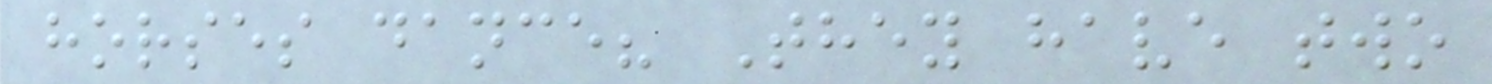horses dance? They have two
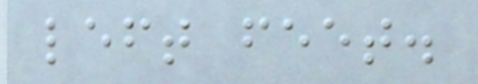left feet.
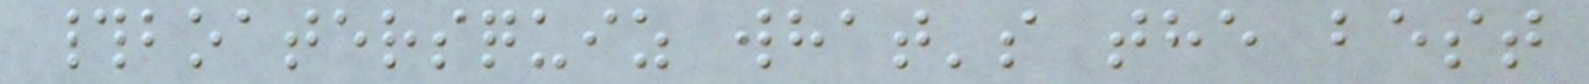#boatersquiz what's the best
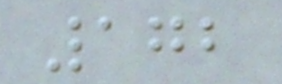172
